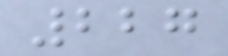227
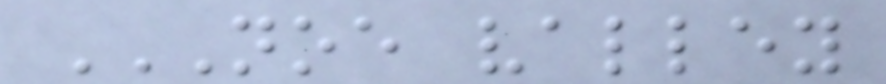NOE VALLEY
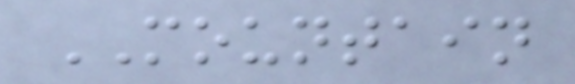MOUNTAIN
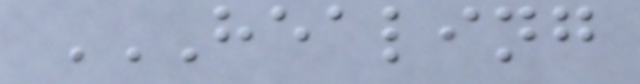HEALING
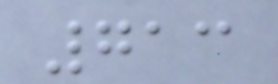713
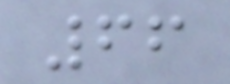66
